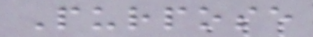Purpose
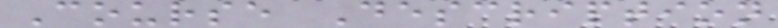Course Description
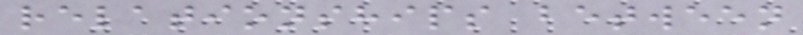relationships between
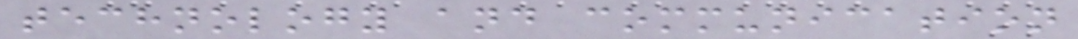technology and communication
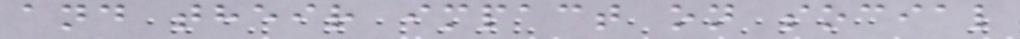and their impact on social
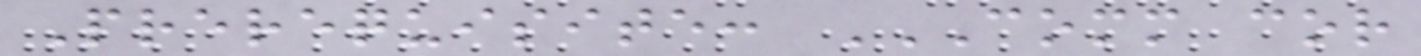Prerequisite: COMM COR
